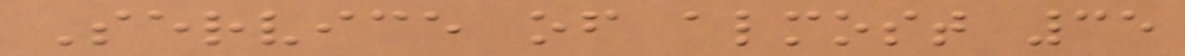Service of almost 35
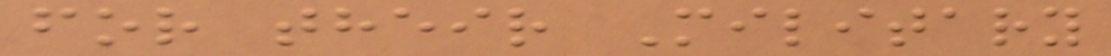for their Military
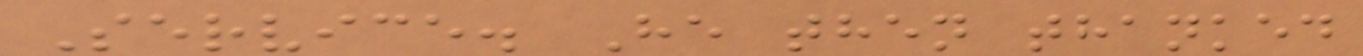Service. He then thanked
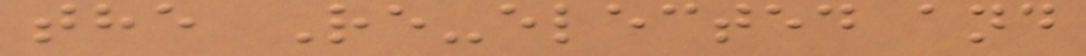the Re-elected and
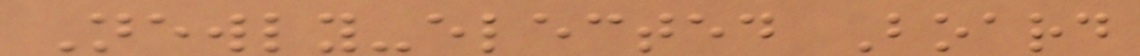Newly-elected Board
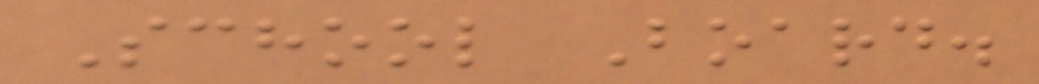School Board.
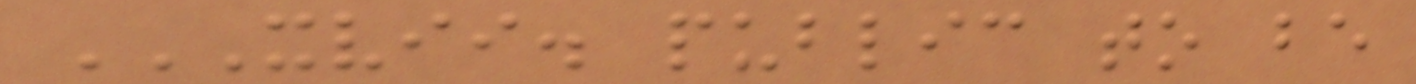XVII. PUBLIC TO BE
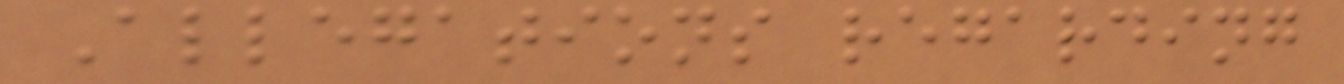Allegations regarding
